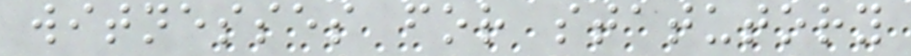witnesses for statutory
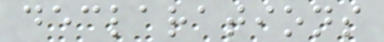declarations
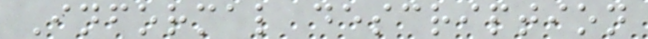Informal description
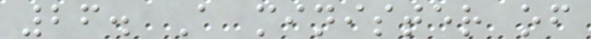26. A minister of
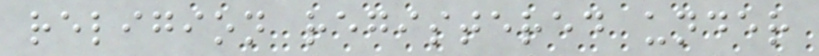religion registered under
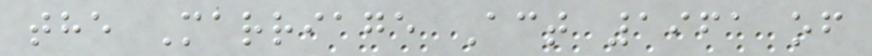the Marriage Act 1961 of
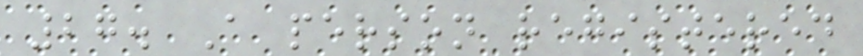27. A person registered
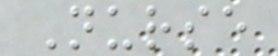Nurse
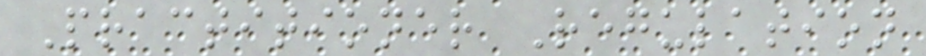Practitioner Regulation
